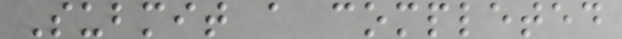Submit a completed
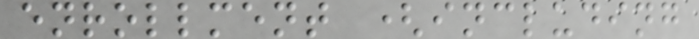enrollment (including
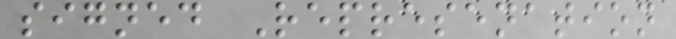signed Represenation
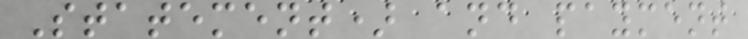Statement) and payment
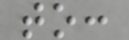to:
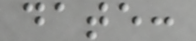date:
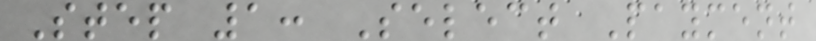Step 1: Select Payment
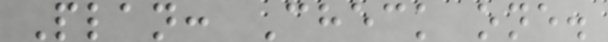Plan: Check one.
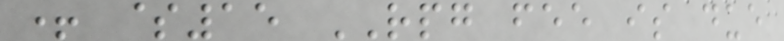+ $15 RPG fee is due
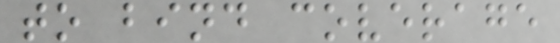to bind coverage
